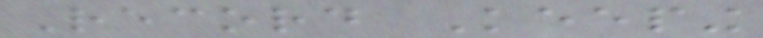Record Keeping
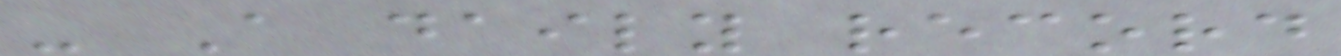- A daily record
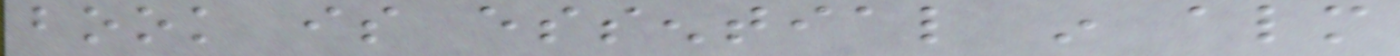book is essential in almost
